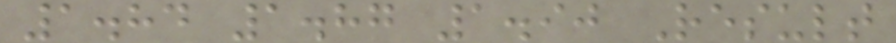1.84 1.87 1.90 Result
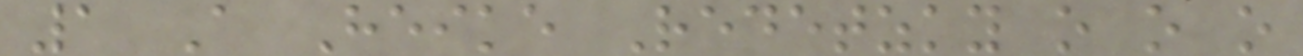1 A Heike Redetzky o o o
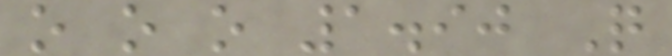o o o 1.90 Q
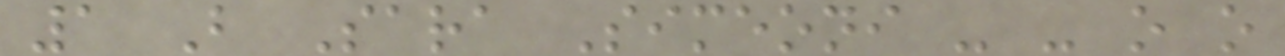1 B Sara Simeoni - - o o
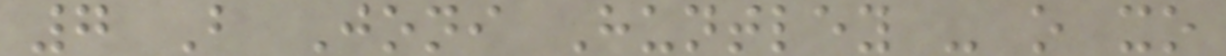7 B Joni Huntley - o xo
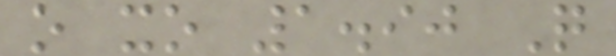o xo 1.90 Q
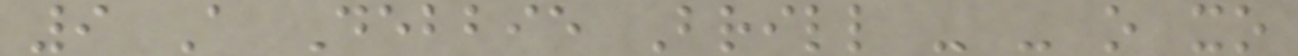9 A Debbie Brill - - o xo
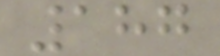187
